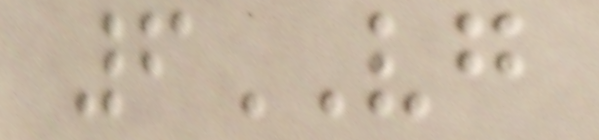6VG
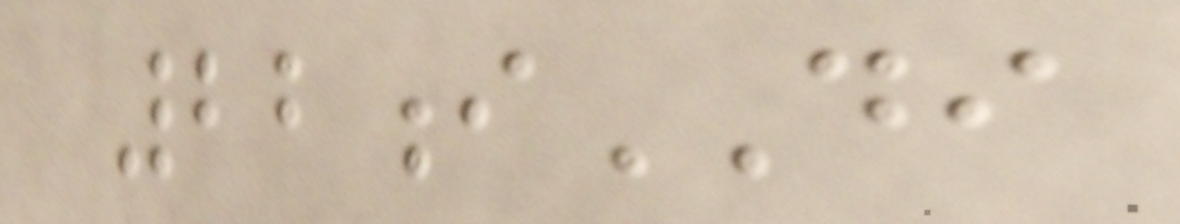22iDI
